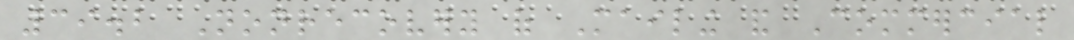39.2 Nonrecovery of Mailing and Commercial
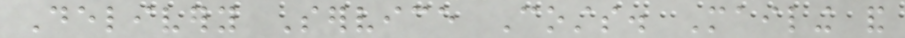Delivery Service Costs. Mailing and
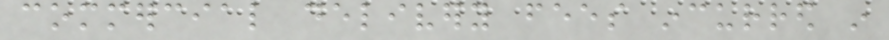commercial delivery fees incurred in
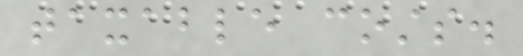taxable costs.
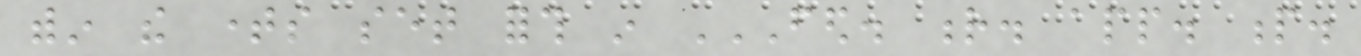within the times set forth in FED. R. APP. P.
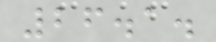26.1.
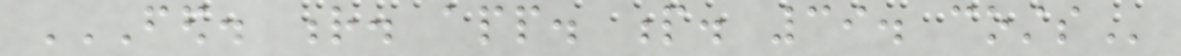FED. R. APP. P. 39. COSTS
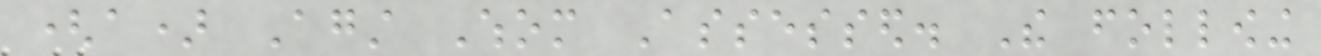(a) Against Whom Assessed. The following
